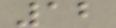12
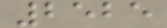2525
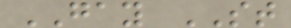GAY ST
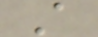A
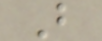B
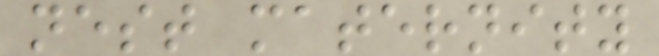nest maternity
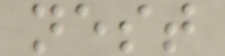nest
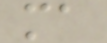ma
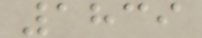1839
